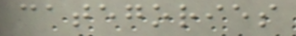categories
